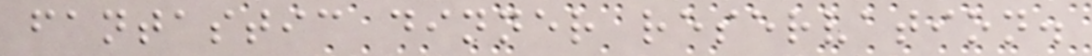fantastic dinner reservation.
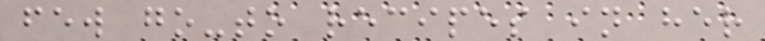few go-to recipes in her
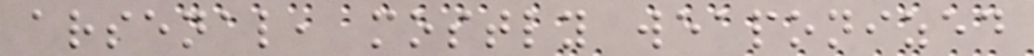arsenal, mostly weaponized
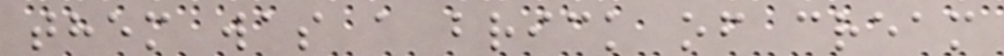them was a brick of cream
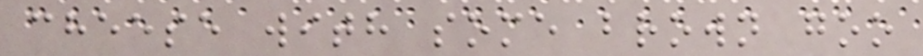cheese with some brown goo
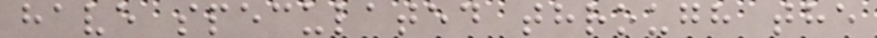have speculated through the
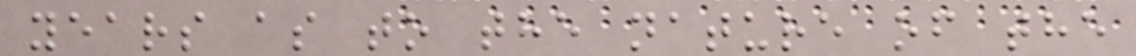years as to the nature of the
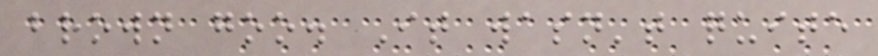brown goo. It wasn't quite
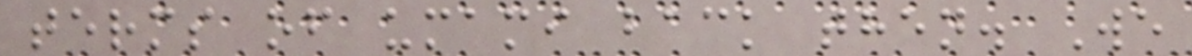terms of umami back then. We
